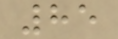85
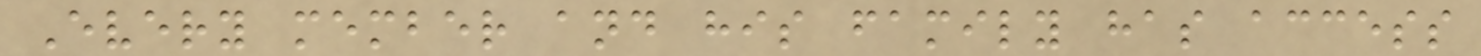Every member and his family has access
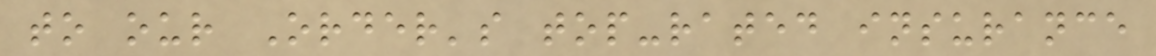to our Order's top-rated insurance
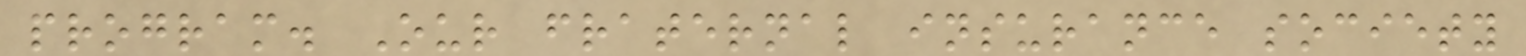program. Our fraternal insurance society
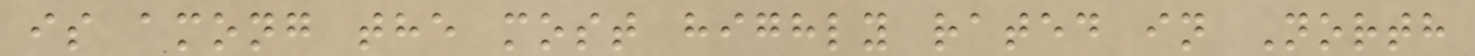is among the most highly rated in North
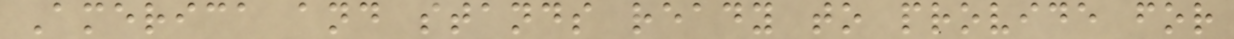America and stands ready to provide for
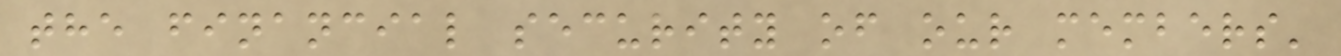the financial security of our members'
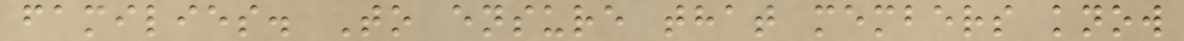families. To ensure that members know
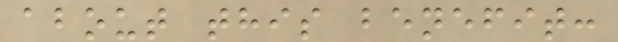about this benefit:
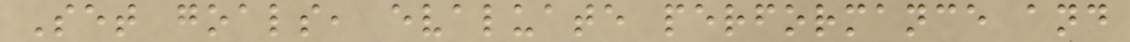Set goals, evaluate performance and
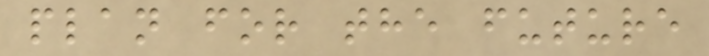plan for the future
